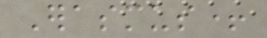Erasmus+
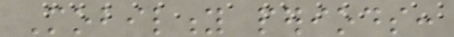Mobility periods:
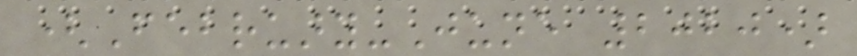(February-June 2020)
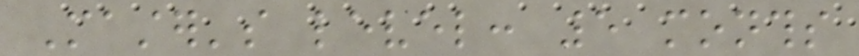Master's level: 5 months
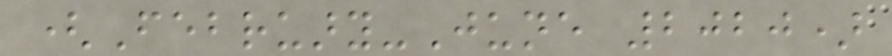(February-June 2020)
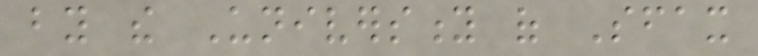by the University of Sfax
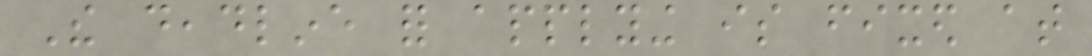The deadline for applying is fixed at
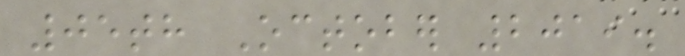05th October 2019.
